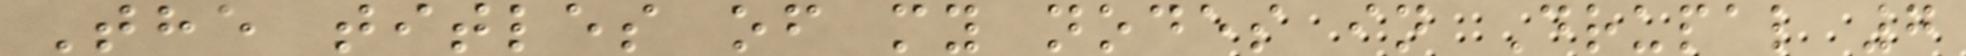The titles of my nodes in Drupal 7
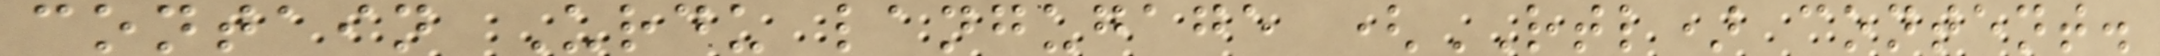contain Urdu langugage (RTL) content.
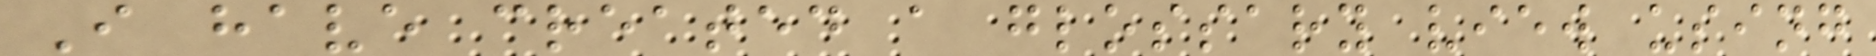I have created a glossary view using
